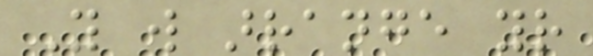You will arrange your
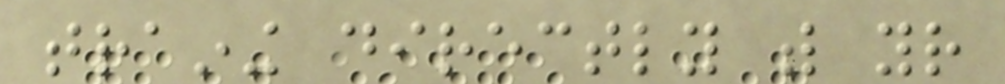training directly with your
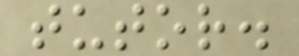tutor.
